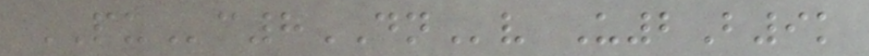PUc8DNv U2B9k
